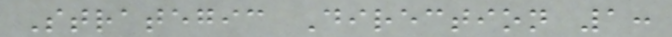Strategic Direction 1:
